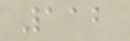112
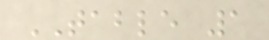TABLE 1
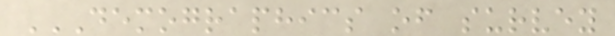DEMOGRAPHICS OF SURVEY
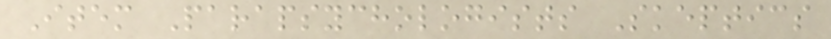Item Parapsychologists Skeptics
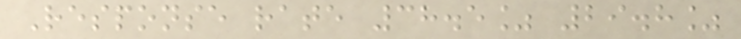Response rate 38.5% 29.8%
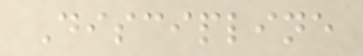Discipline
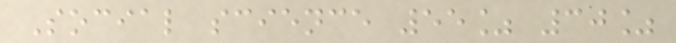Social science 55% 30%
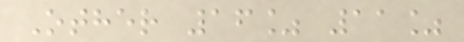Other 16% 11%
